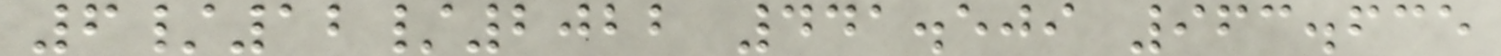6/12/2022 441.509 963.635
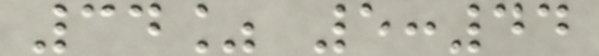34% 5:44
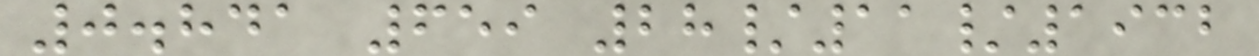0.841 659 28/11/1932
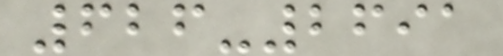626-2691
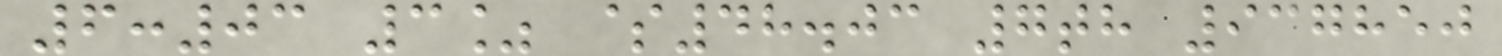6:03 3% $48.03 7th 937850
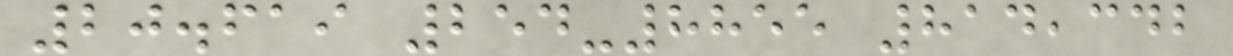20.619 254-8855 814,342
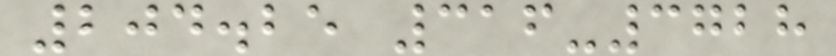204.25 316-3728
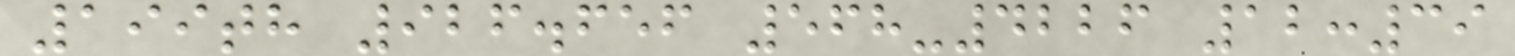199th 926.656 568-4226 12:39
